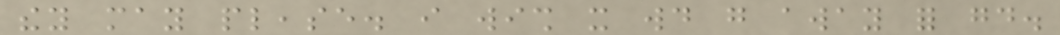they may please. i wish it would go away for good.
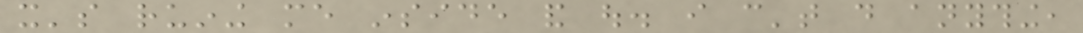it's ruining me inside and out. i can't do anything,
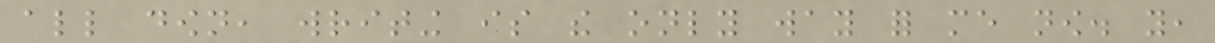all down, writing is the only way for me now. you,
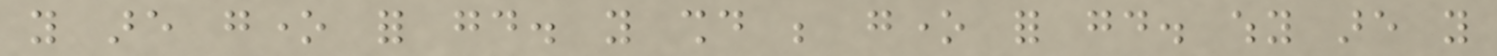you are gone for good. you should be gone for good. why are you
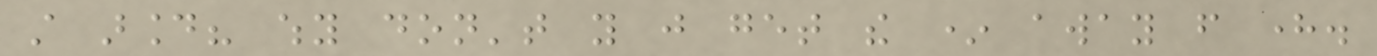still around? why don't you just get the * away from here.
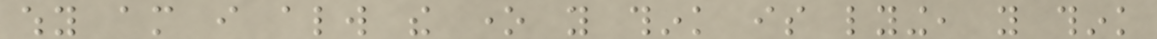why am i always the one you think is lying, you think
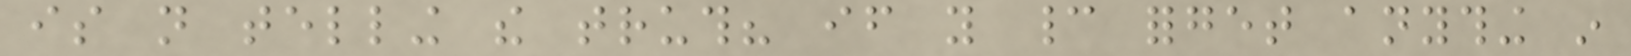is not telling the truth? if you cannot forget anything in
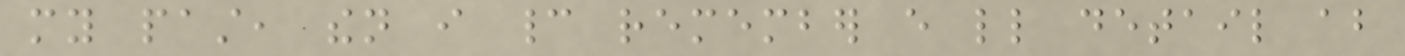my past, then i cannot remember every little detail about
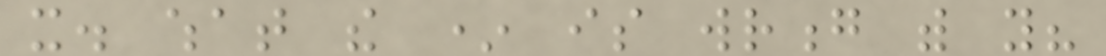it. what the * is wrong with you?
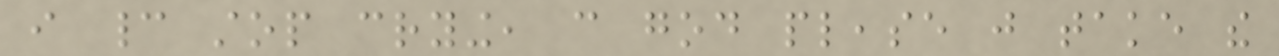i cannot stop crying, can god please just take the
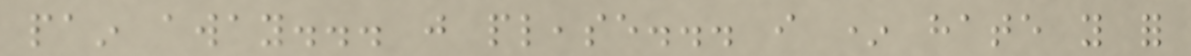pain away... just please... i * hate you for
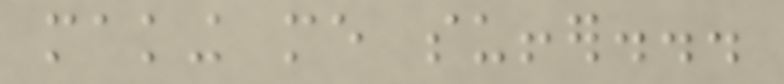making me suffer...
